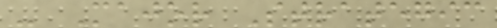- Major Strategic
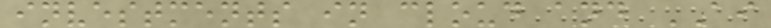investments in cloud and AI
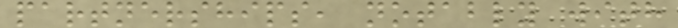partnerships, notably with
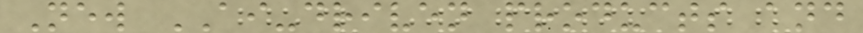New AI-driven products and
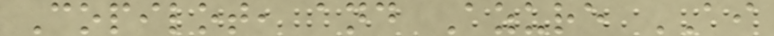Copilot, and Azure AI
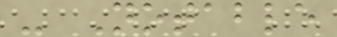- Notable
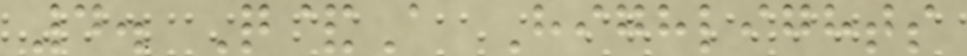4. Q&A Highlights
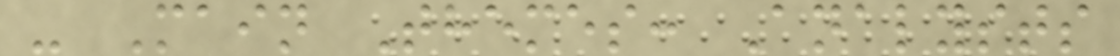- Main Themes: Analysts
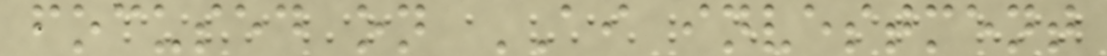focused on AI investment
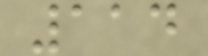114
